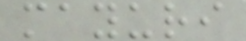mayuri
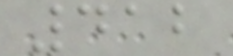412
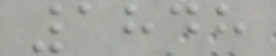1848
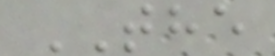THE
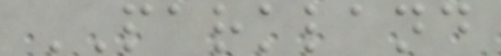PARKLAND
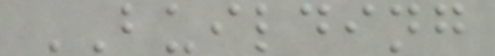BUILDING
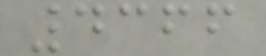4366
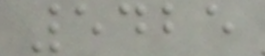5425
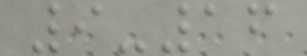9-16
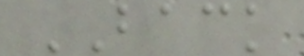BACK
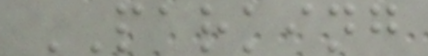PARKING
